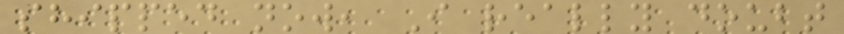shipped now, I really doubt
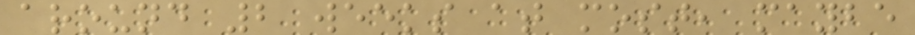around 2 weeks at most, maybe
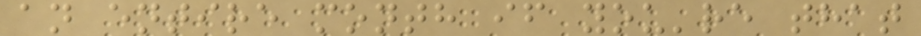an entire month if you're that
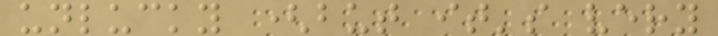unlucky (but it's very
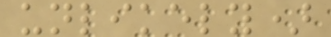unlikely)
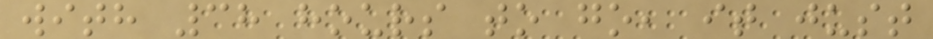with 38 hours to go, it just
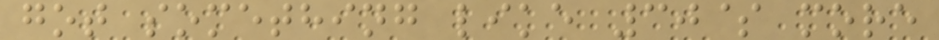got something like 30$ more
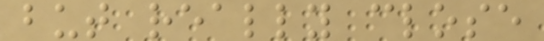but really close
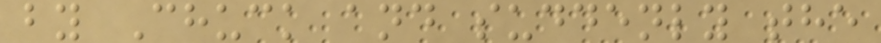by Chuck and suddenly the
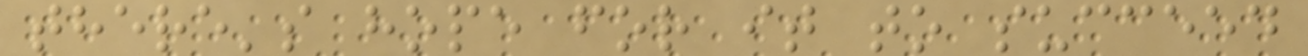there's hope for it to succeed
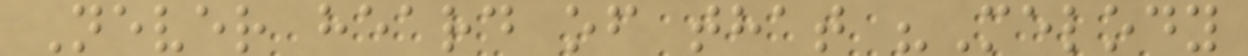Never heard of that "Melody
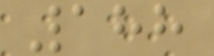188
